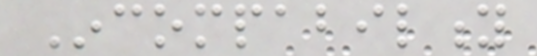Incompability
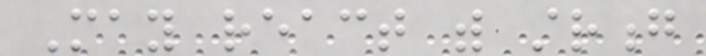May react with strong
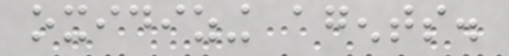oxidizing agents.
